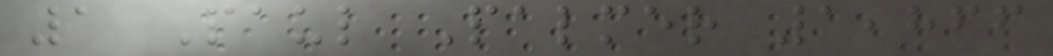1 Paul Palmer 1,866
